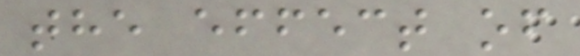the effect of
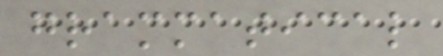grammatical
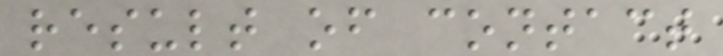result of contact
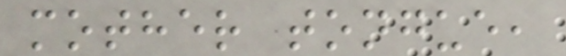mother tongue,
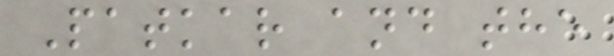Patkar and the
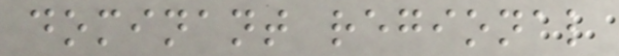dominant regional
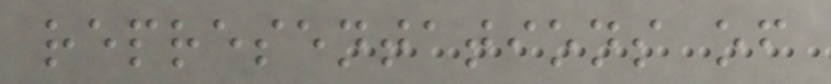representations of
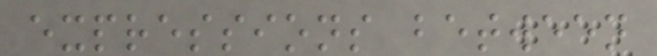expressions between
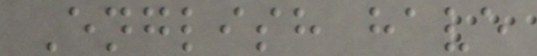English have
